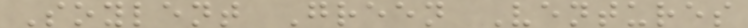Soylent Green Ventures
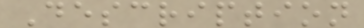Description
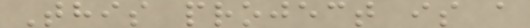This project is a
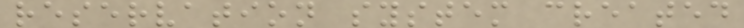reservation system created
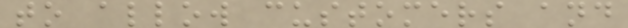to allow customers and
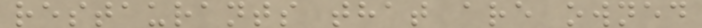restaurants that are owned
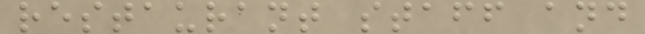restaurant staff and
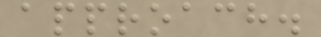approach.
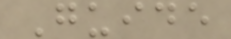Guide
